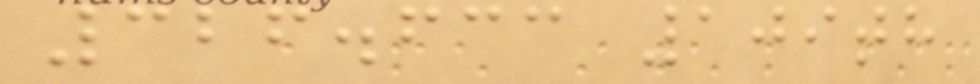326.633 109th
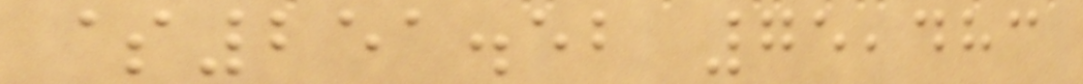$251.52 75,483
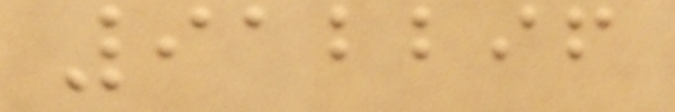912296
